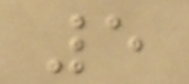5
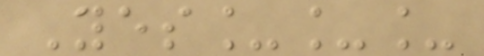Yes___
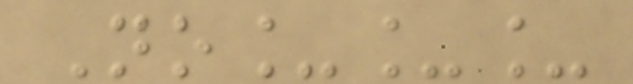No___
